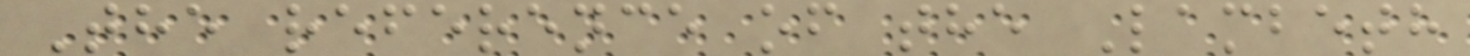The reference of the Lambeth
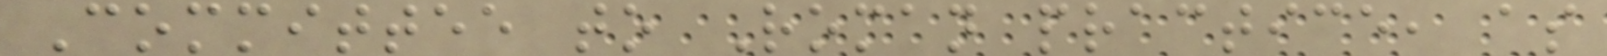Committee to Roman practice, as
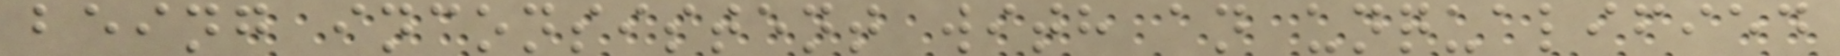being inconsistent with an unqualified
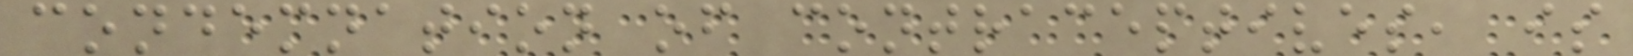condemnation of contraceptives, is
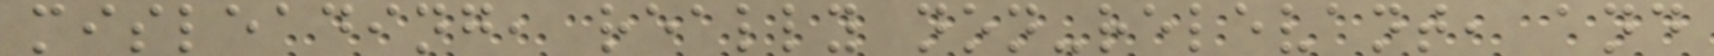misleading, really non-relevant, and
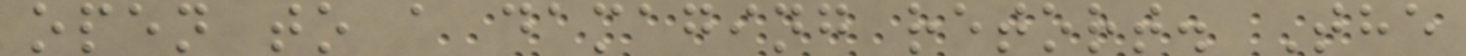open to a damaging retort. The
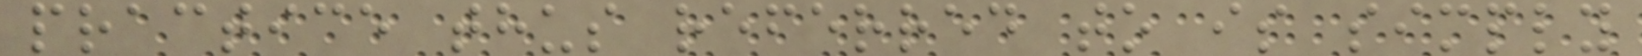practice thus referred to is simply
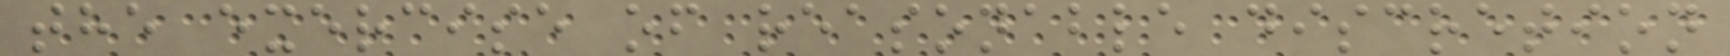the exercise of reasonable discretion
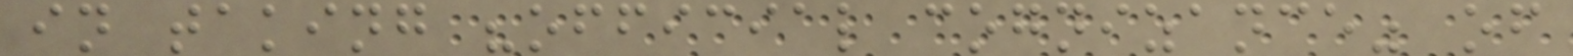in taking "official cognizance" of
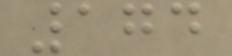174
